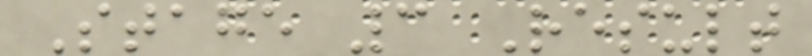Stage 3 Result
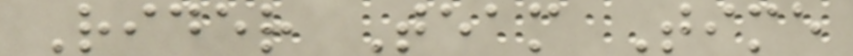Rider Team Time
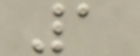1
